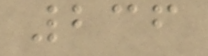236
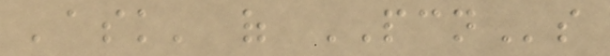'ask' of PCNs
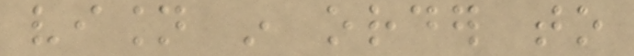vision in order to
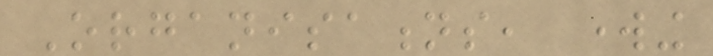Organisations, working
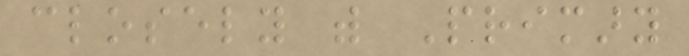closely with Primary
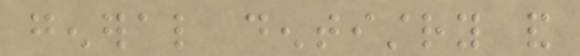general dentistry and
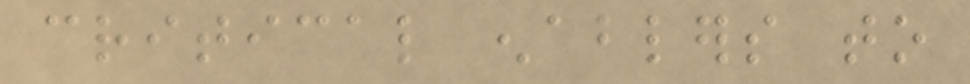critical enablers to
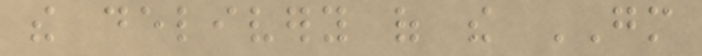the delivery of the GM
